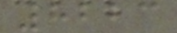8223
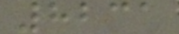8231
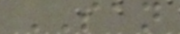SAN
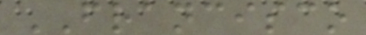FRANCISCO
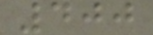400
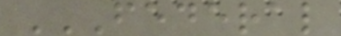FEDERAL
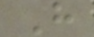H
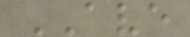AVE
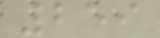259
